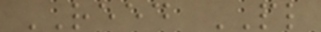REED PL
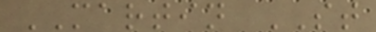MARTIN ST
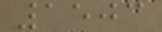1503
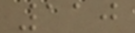110
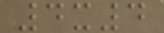4x4
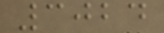3024
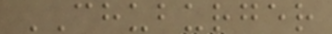CHUBURGER
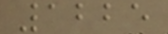1225
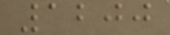1200
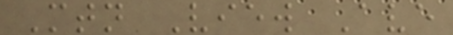Mtn View Ave
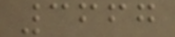3667
